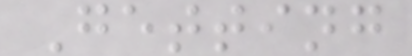Getting
